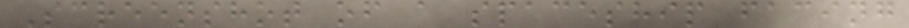Screenshot of a spaceship facing
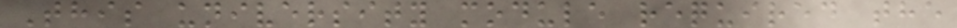This university module required the
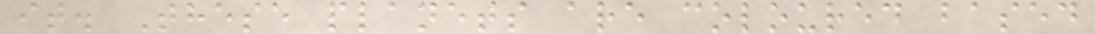it. These planets are coloured based
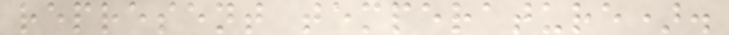represent temperature).
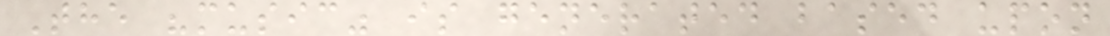The "music" is generated based upon
